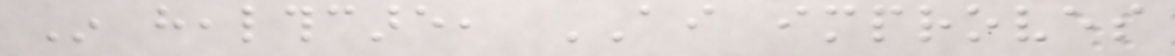In healthcare, AI improves
